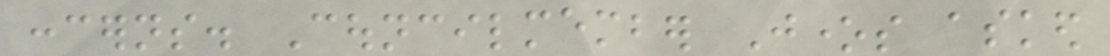concerns. Councilmember Jones asked
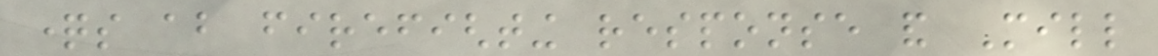questions about firefighting response and Mill
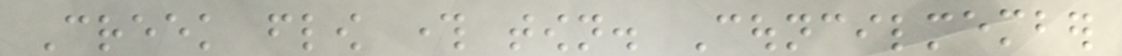Creek flow through town. Councilmember
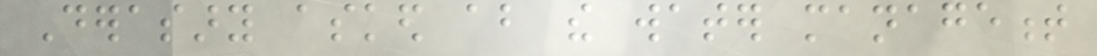Derasary asked about the water management
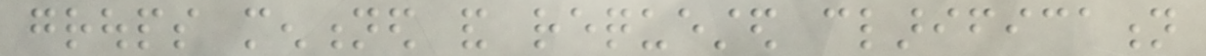groups mentioned and requested clarification
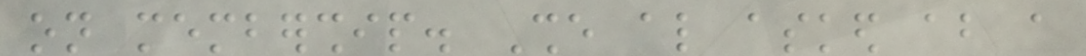on membership. She also asked about a
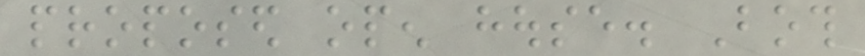proposed open house. Both
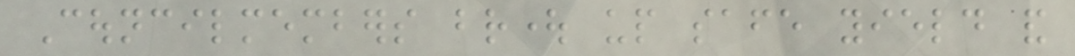Councilmembers brought up safe yield and
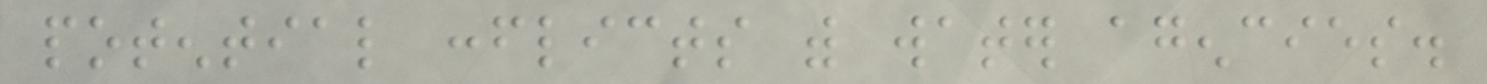potential conflicts with water agencies.
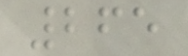265
